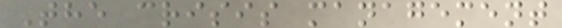The crisis management
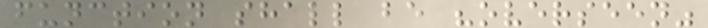function shall be "overseen"
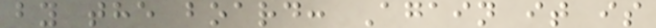by the board: Again it is
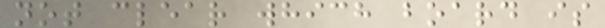not clear which board is
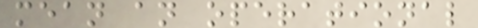mean an operational
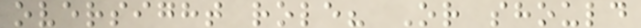oversight role? Or should
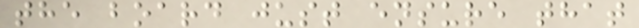the board just ensure that
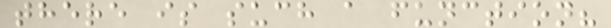there is such a function?
